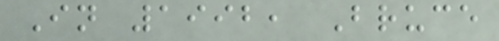In 1992, Bruce
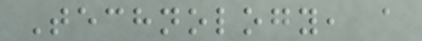Technology, a
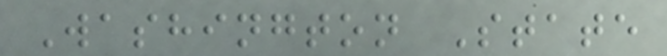Washington State
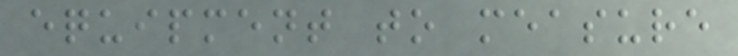equipment to measure
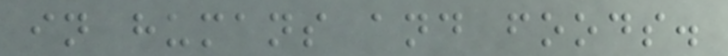in humans and foods.
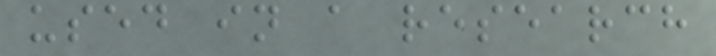used in a research
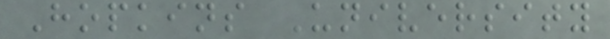Hopkins University
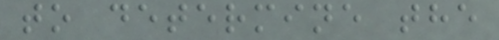to determine the
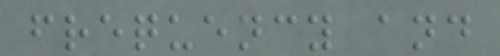frequency and
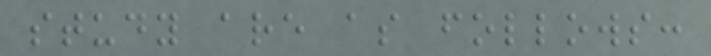study are as follows:
